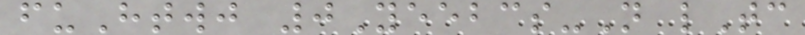fuHtwj 0Yeebcs-N lTc
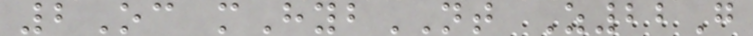2Oc mHybNT Z22G
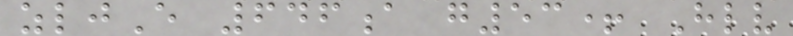zljE 646a g53+ Hlv
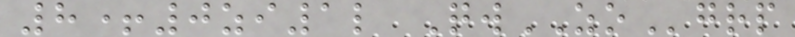8+0zi1l QwZOgrp
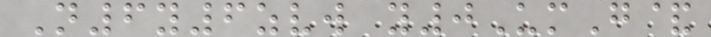N6y6zvw y0UmG&
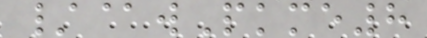/@wPkme8
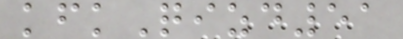kfkQizd51
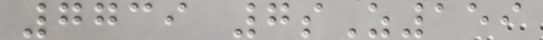7739 7sZ159
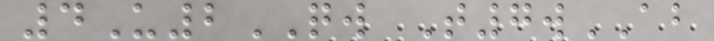4U2QW T7wAB
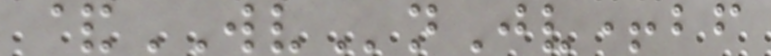&WVnJv+bf
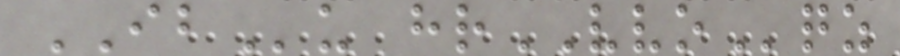IBu hrVVOqz
